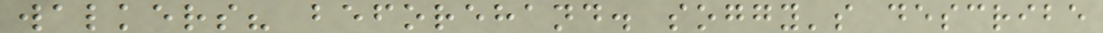walkers? beforehand. soggy's describe
